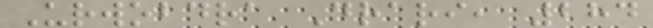Urwobdra Drari, 284
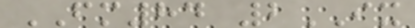FM84 2IX
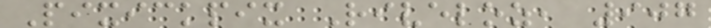Pixickpix Riveloz, 907
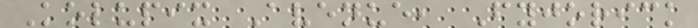Kolupix Avenue, Fyjorick
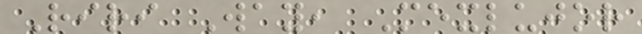Riri Way, Mexlujor
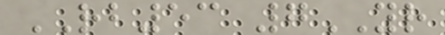RB53 7YR
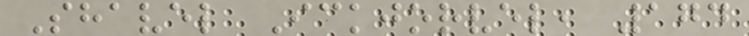Shavel Ickjorvel, 174
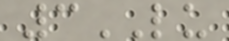3LU
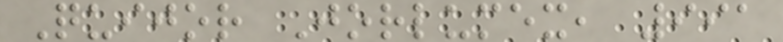Quijor Jorlumex, 991
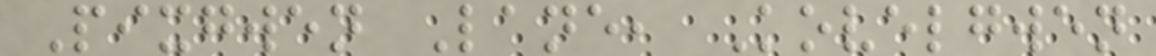Pixgwen Lane, Kovelgwen
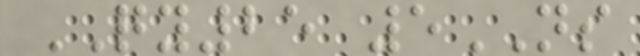QY25 5NS
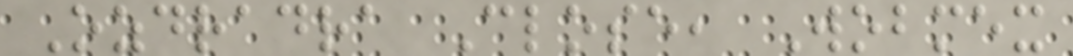Ozdradra Close, Wobmex
